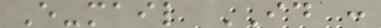E-mail ID :
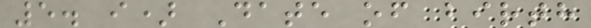5. i) Date of birth
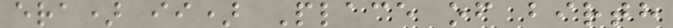era) ii) Place of birth
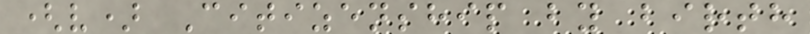(v) Citizenship by birth
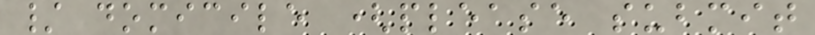/ domicile (please submit
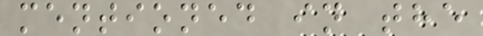mentioned in the
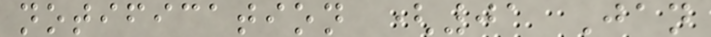notification (01 Jan
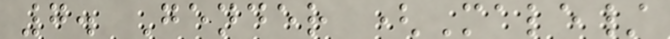7. Gender (Male/
